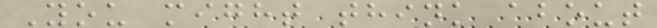You might think about
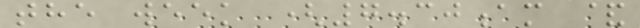the week (7.30am &
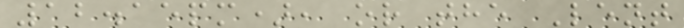12.15pm), or the Lent
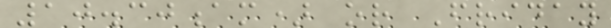10.30am) or Friday
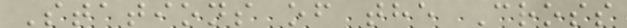Stations of the Cross
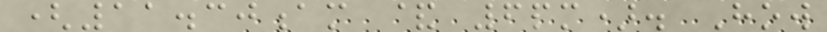(11.30am & 6pm). How
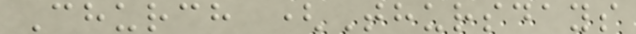Church (Thursdays
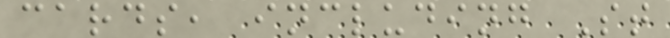cards, including St
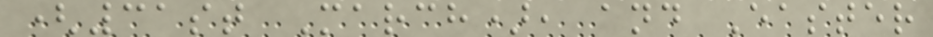(31st March), and Easter
